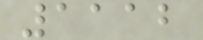1112
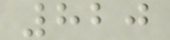820
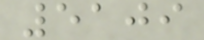5109
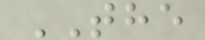THE
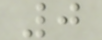0
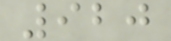920
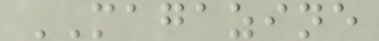MAGAZINE
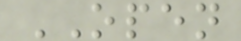OPEN
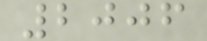2006
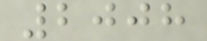2008
